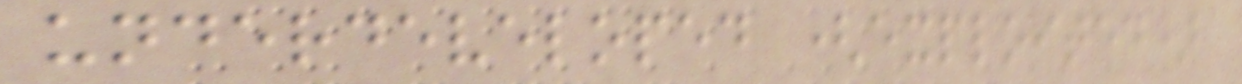underdeveloped (exploited)
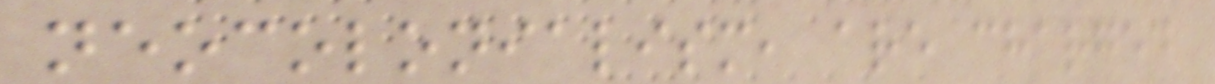neocolonialism, are charged
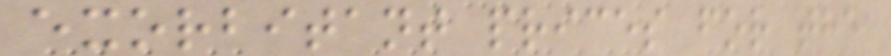exorbitant prices for the
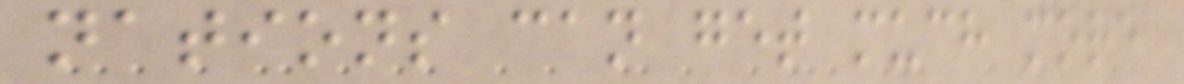nations can get much more
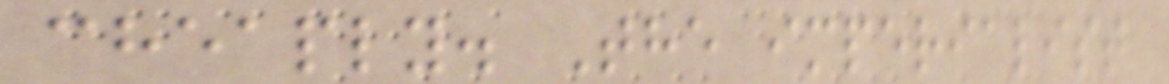cheaply. The imperialist
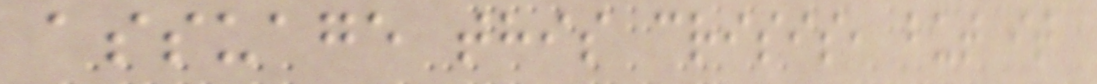assuage this crisis, but it
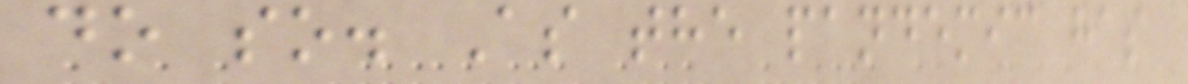do so. As the pandemic has
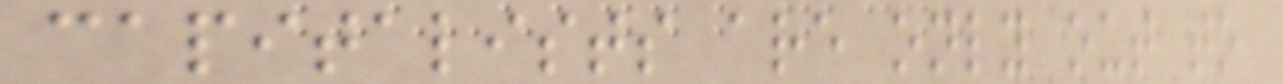capitalists are only out to
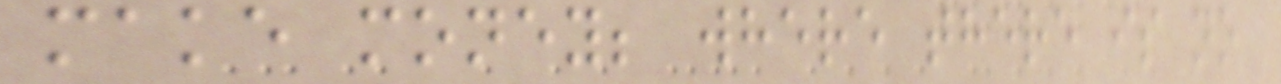make money; where there is no
